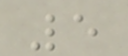5
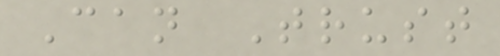Can Trust
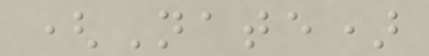(Nate)
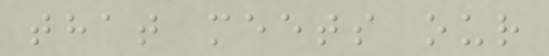that meets our
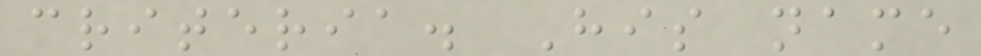criteria. His name
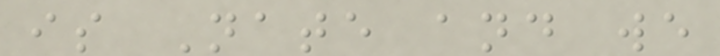is Nate and we
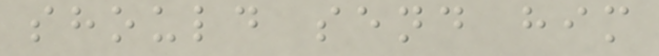should send him
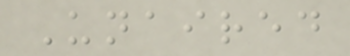Unaired
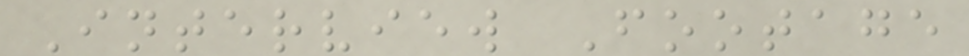Interview Footage
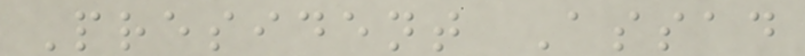President Assad
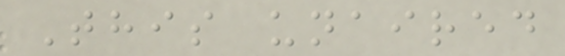This unaired
